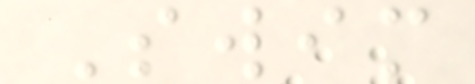Swim
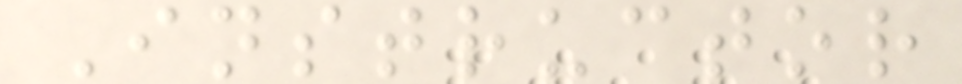Instructor
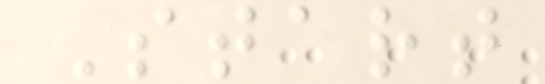Start
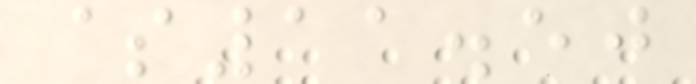$11.50
